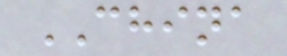CHINA
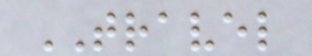TRAVEL
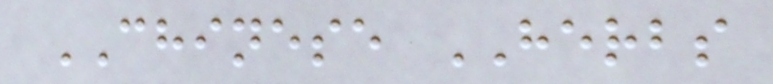CHINESE HERBS
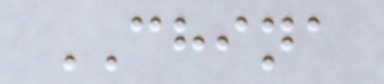CHINA
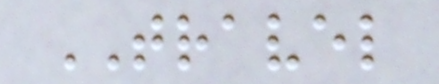TRAVEL
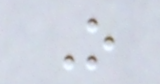O
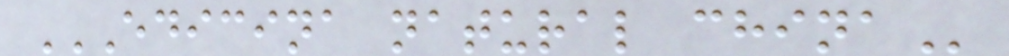EDICINA NATURAL CHINA
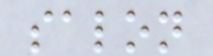salon
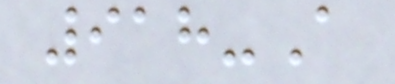918-A
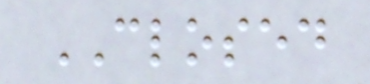CLOSED
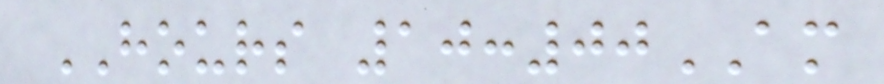HOURS 10:00AM
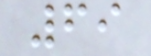69
